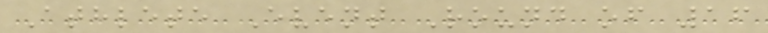Athlete Event Round of 16
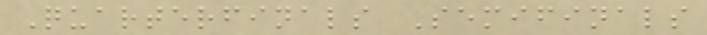Quarterfinals Semifinals
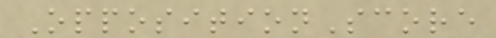OppositionScore
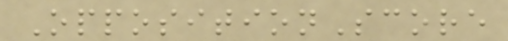OppositionScore
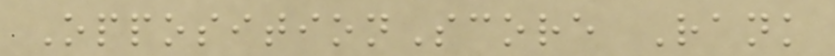OppositionScore Rank
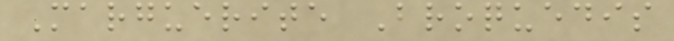Marguerite Broquedis
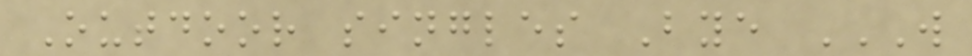Outdoor singles Bye W
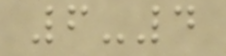6-4
